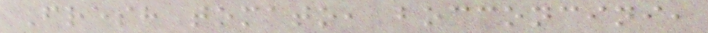Fresh tomato, bocconcini,
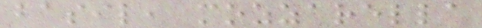basil, mozzarella
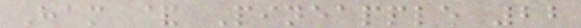Ham & Pineapple 22
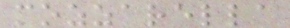mozzarella
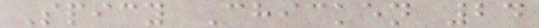Spicy Chicken 24
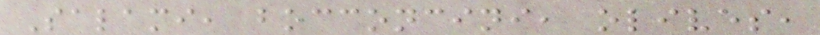Salami, bocconcini, olives,
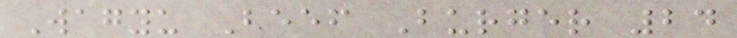Wagyu Beef Burger 24
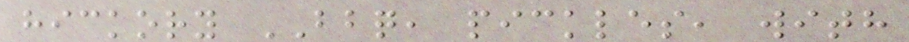hickory BBQ, pickles, with
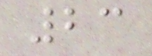23
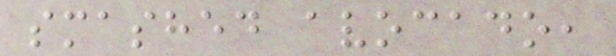smashed avocado,
